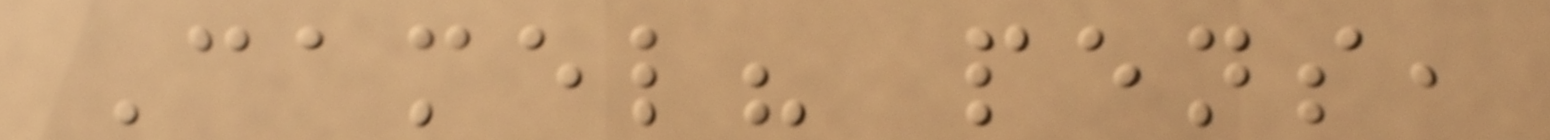Camel? pens,
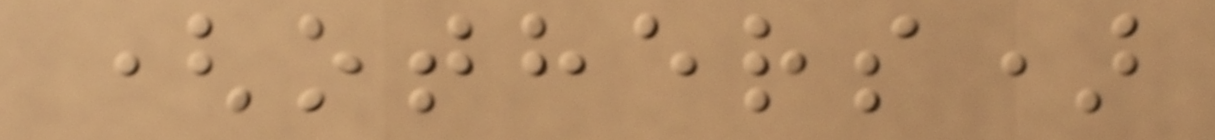(others)
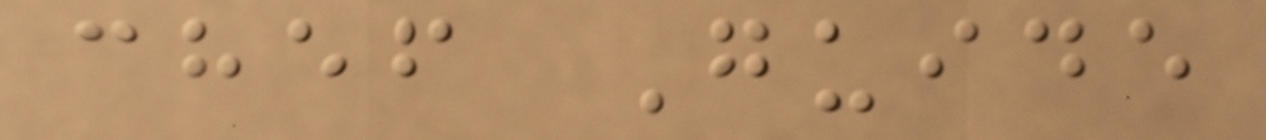chef Guide
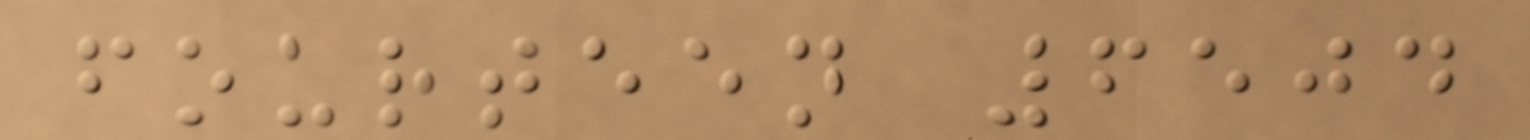fourteen 6504
